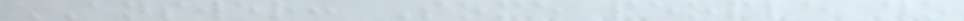ANSWER: Some people do
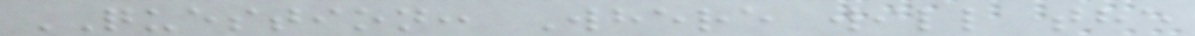QUESTION: Where will the
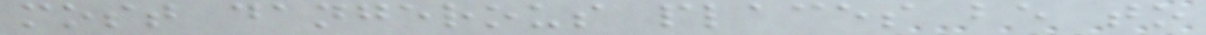most dangerous places be to
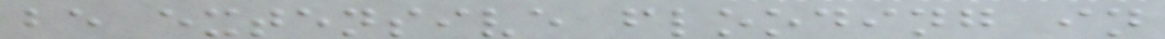be extensive flooding in
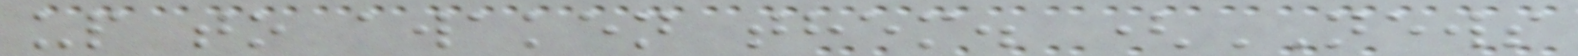up to awaken them. (NEWS
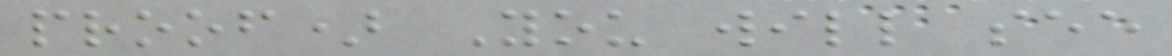proof) You will see
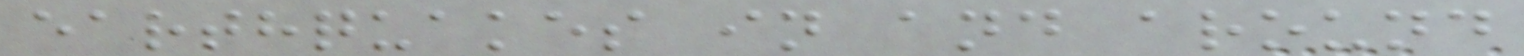earthquakes in and around
